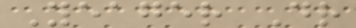Yeager Dr
